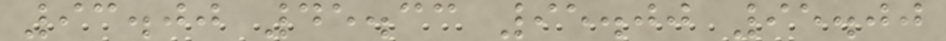93.00 45.33 95.00 95.00
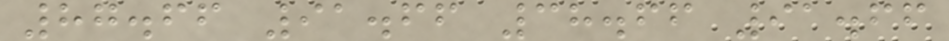87.66 91.66 38.66 91.66
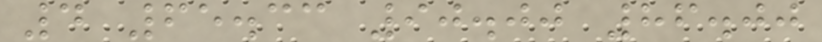4 65.33 90.00 86.00
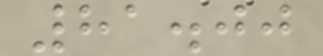81.00
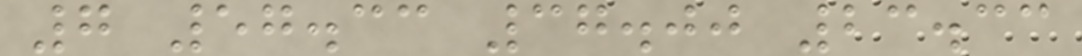7 57.33 37.00 23.33
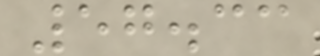57.33
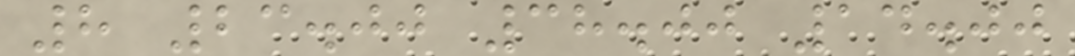8 23.00 38.00 14.00
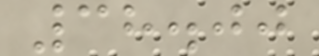38.00
